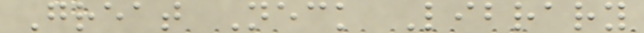Great Neck Library
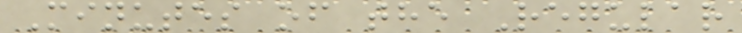Minutes of the Regular
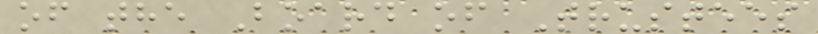of the Board of Trustees
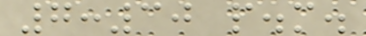7:30 p.m.
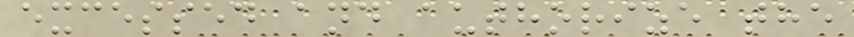excessed and authorize the
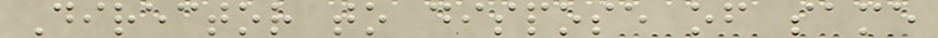Director to dispose of same
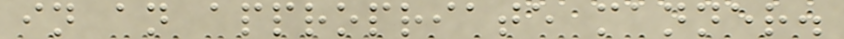in an appropriate manner.
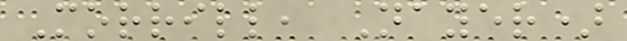Morrill, Nayer)
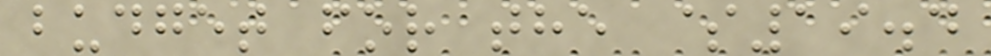budget for the $19.4
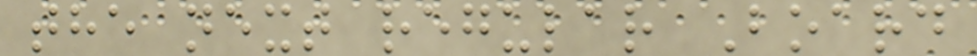the next regular Board
